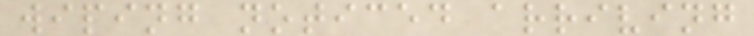wiping noticed arriving
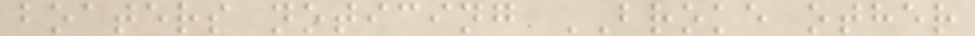boaters noticing BROKE other
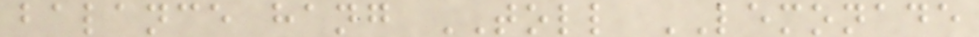balance hang TOLL LEMONADE
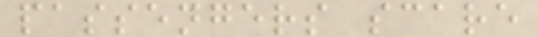passengers scare
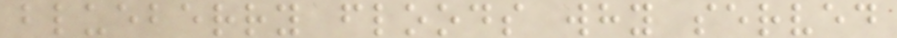blueberry floods why served
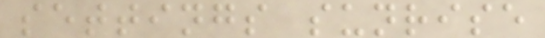settings sunrise
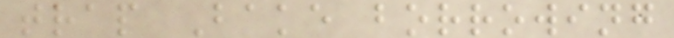trap Bake borrowing
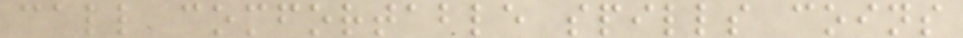call comfortable spills coins
